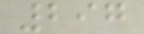297
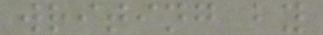writing by
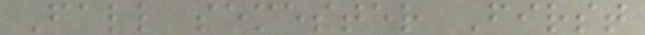Fall semester First
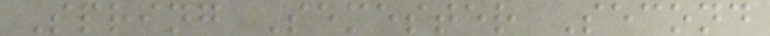Spring Semester Second
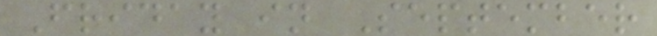Friday in September
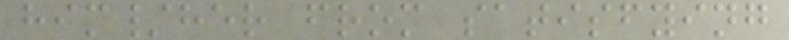him/her from satisfying
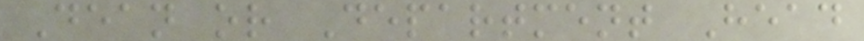Dean or Department Head
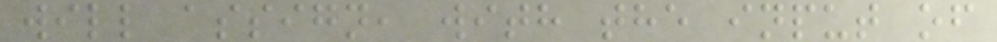will assign, with the input of
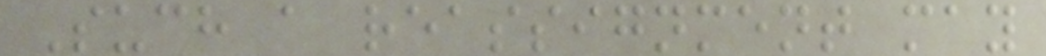Such a reassignment may
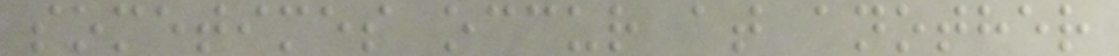sometimes occur at another
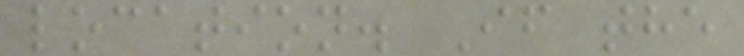location. If the
